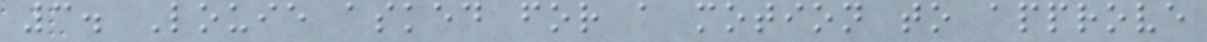3. Louie asked for a motion to approve
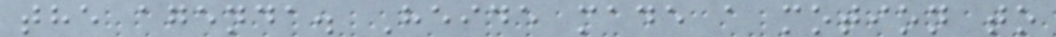the agenda. Heide made a motion to
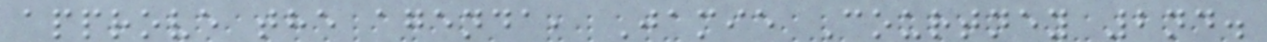approve the agenda, Jamie Courtney 2nd.
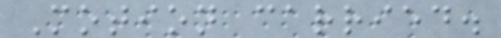Motion carried.
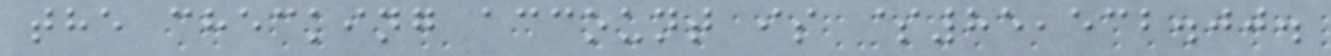the checking account is $85,532.00.
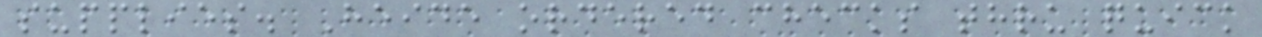supplies. Heide ordered checks thru quick
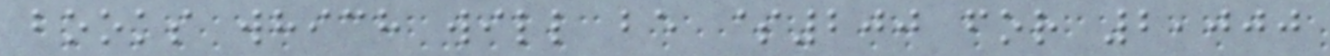books which will be $200 for 2,000
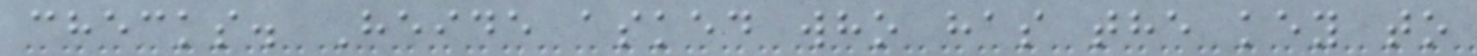checks. Heide asked who has the key to
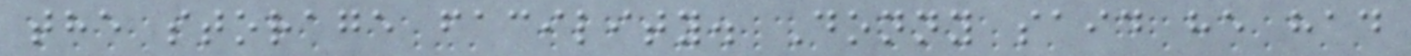the storage facility. Donny said he had
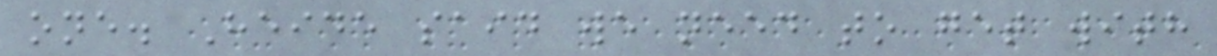one. Heide said we need to get with
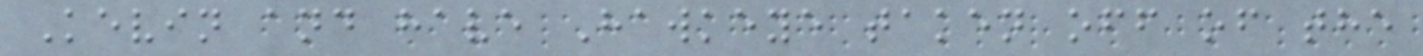Kevin and have Hawkeye taken off of the
